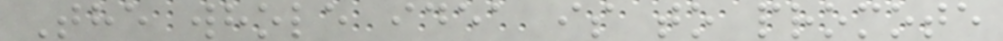The whole idea is to promote
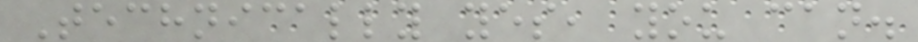Technically yes, you can.
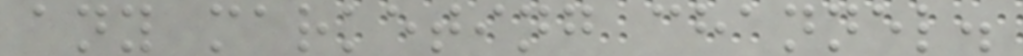any marketing channel.
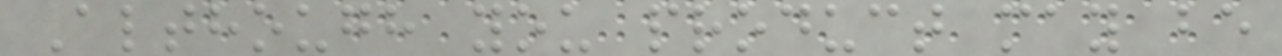Although you product may be
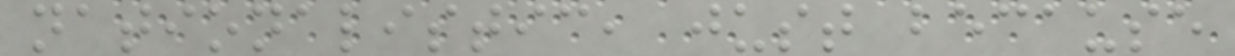nationalistic, just because
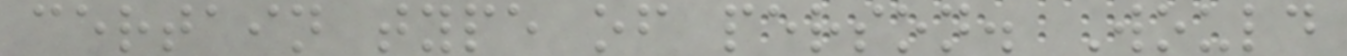certain type of person. Would
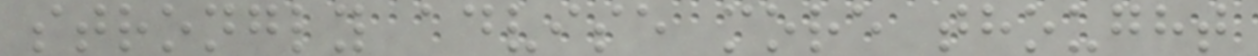strongly advise more thought
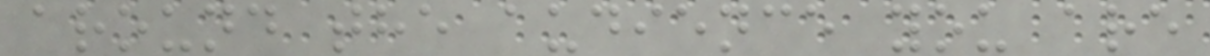around the audience you are
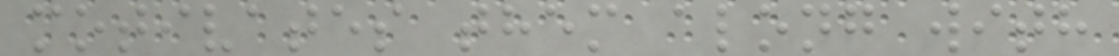motivates them along with
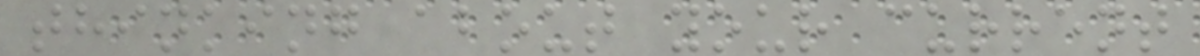thinking about your current
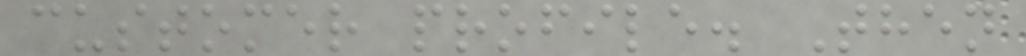customer profile. Then
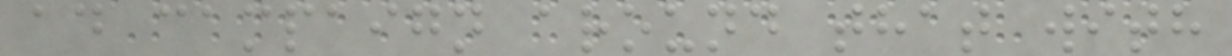ad campaign around that with
